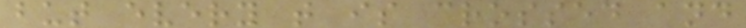but every t is crossed and
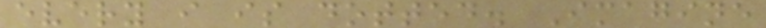every i is dotted. Imagine
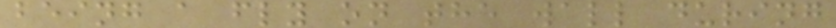being a fly on the wall during
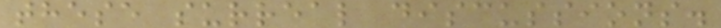these surreal discussions.
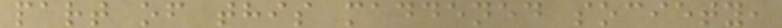part of this maddened society,
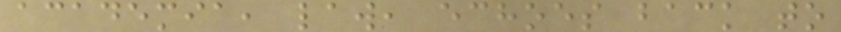academia, law, echoes back to
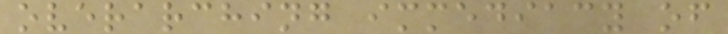overarching immediacy of
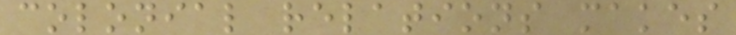colonial relations makes
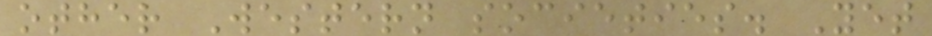other Western societies. Yet
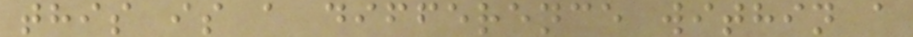this is a difference within a
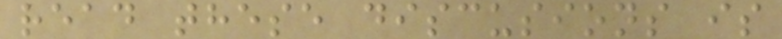read these discusions is
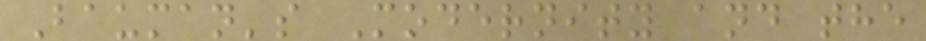Bauman's Modernity and the
